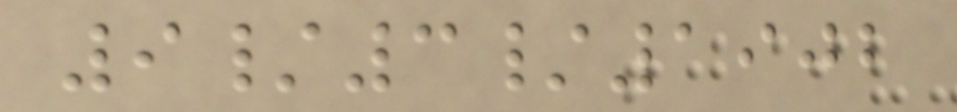9/3/1902
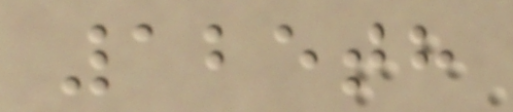125th
